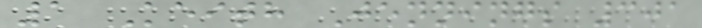1 Keith Jennings 301
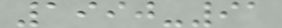1990-91
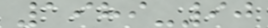1989-90
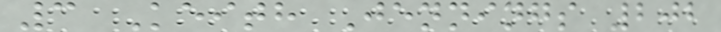3 Keith Jennings 202
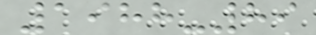1988-89
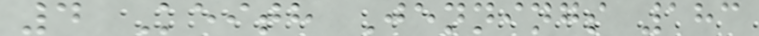4 Keith Jennings 183
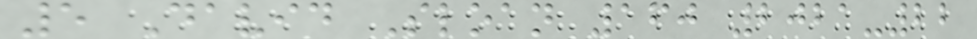5 David Sloan 160 2021-22
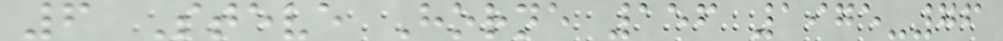6 Steve Horne 156 1975-76
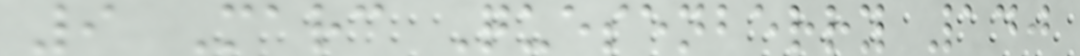9 Marc Quesenberry 140
